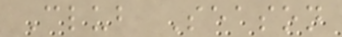Club Season
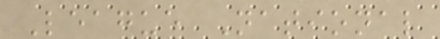League National
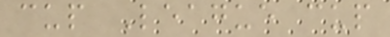cup League cup
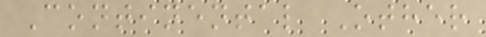Continental Other
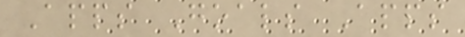Apps Goals Apps
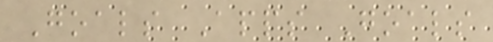Goals Apps Goals
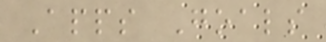Apps Goals
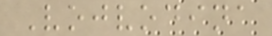Vojvodina
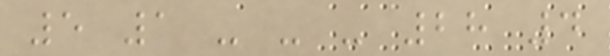5 1 - - - 28 4
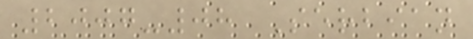2007-08 Serbian
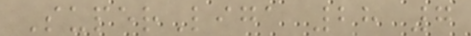SuperLiga 28 7
